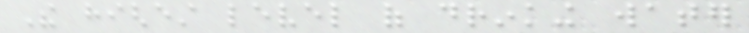The highest level of drinking water
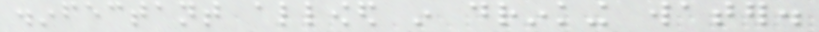disinfectant allowed in drinking water.
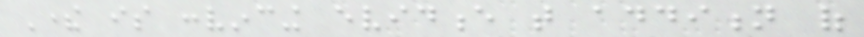There is convincing evidence that addition of
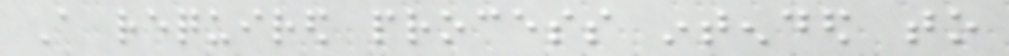A required process intended to
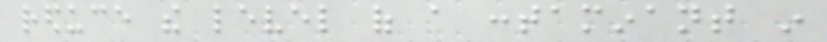reduce the level of a contaminant in
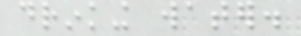drinking water.
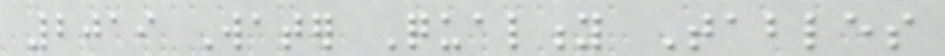2019 Water Quality Tables
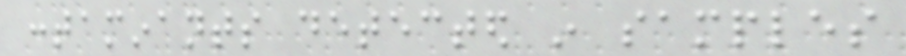contaminants detected in samples
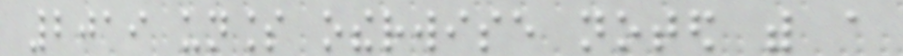2019 unless otherwise noted with a
